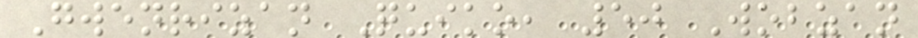Gwenrizan Quiko, 50 Wobzan
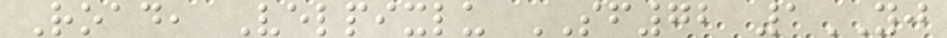Road, Velpixlu SF72 1YJ
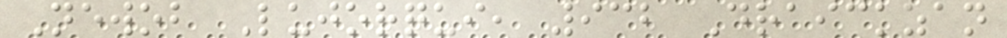Newob Lujorqui, 932 Draickzan
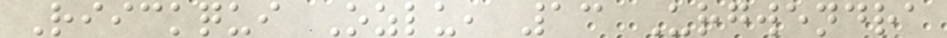Riickqui Ozlu, 13 Urgwendra
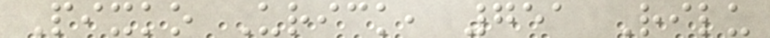Pixko Urick, 751 Rilu
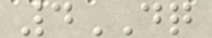4DQ
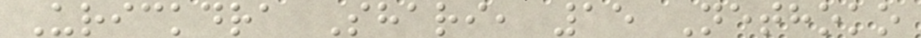Urickdra Shari, 15 Nethoko
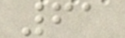61
